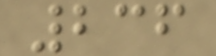236
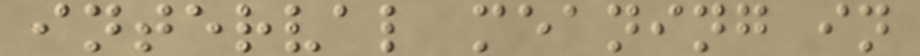interval meaning in
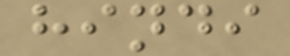hindi
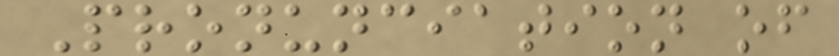Pronunciation of
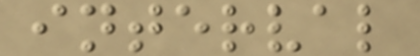interval
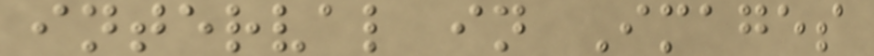interval in Images
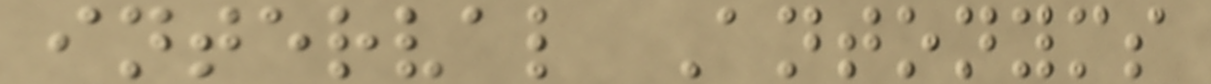interval Antonyms
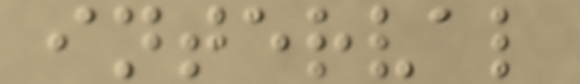interval
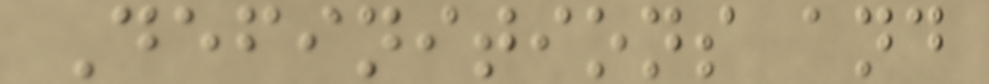Definitions and
